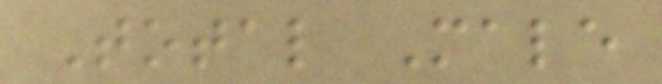Total Male
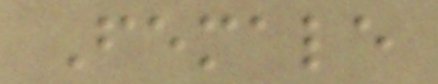Female
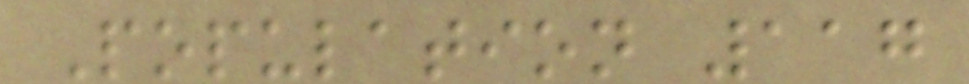Population 117
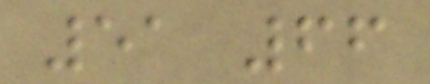51 66
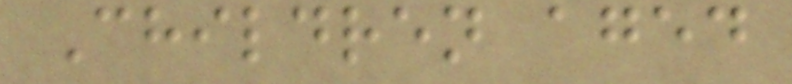Children aged
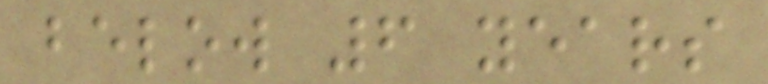below 6 years
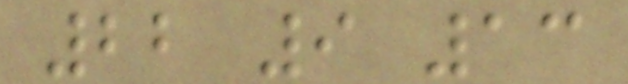22 9 13
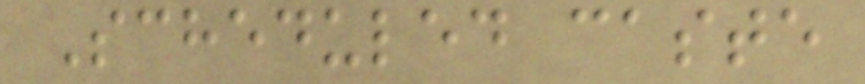Scheduled caste
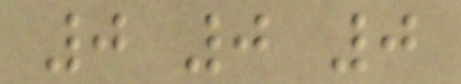0 0 0
